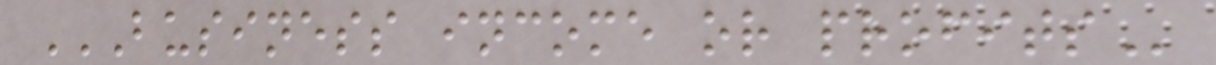BUSINESS INCOME OR PROFITS
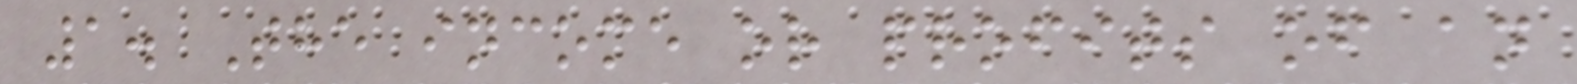1. The income or profits of an
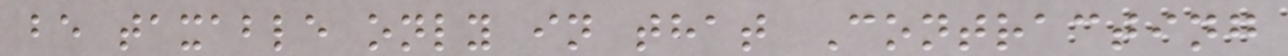be taxable only in that Contracting
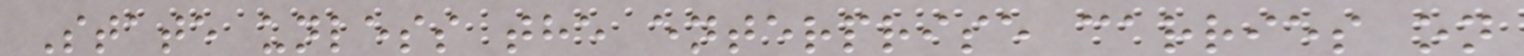State unless the enterprise carries on
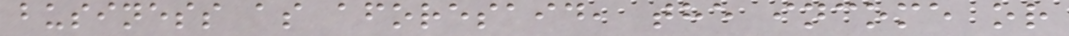business as aforesaid, the income or
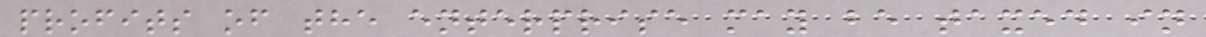profits of the enterprise may be taxed in
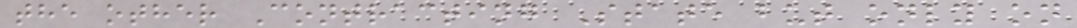the other Contracting State but only on
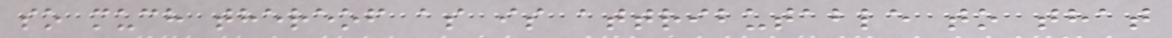so much thereof as is attributable to that
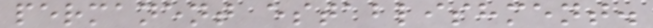permanent establishment.
